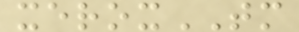xeroxTM
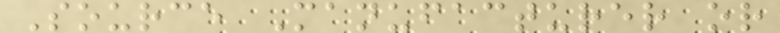Source Manufacturer or
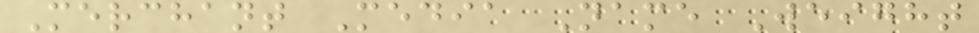Merchant Media Name Weight
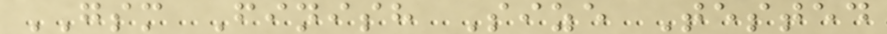GSM Finish Size Tested
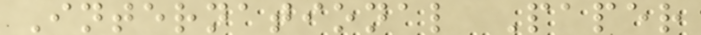International Paper
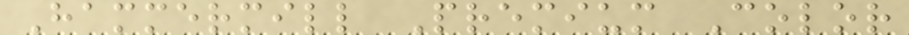Hammermill Premium Color
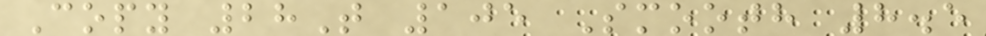Copy 28T 105 Smooth 8.5
